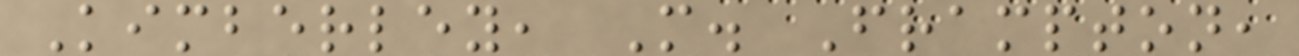Kimberley, M. Frampton,
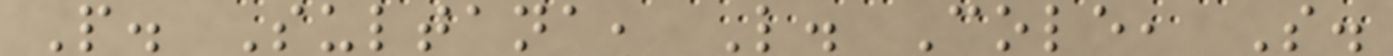P. Sultana, L. Cole, S.
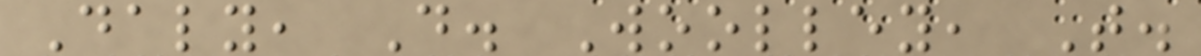Daly, D. Woolley, T.
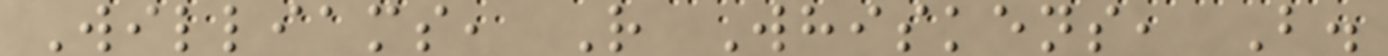Williams, R Whiskens, B.
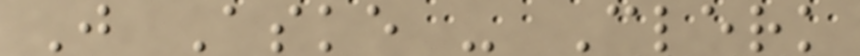J Aske - Clerk
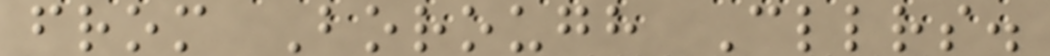from Borough Cllrs.
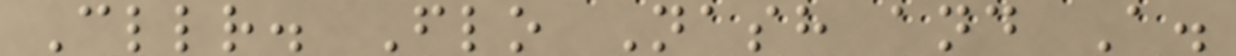Cllr. Flo Nash and A.
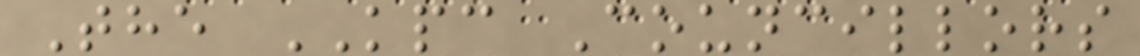The KPC Councillors
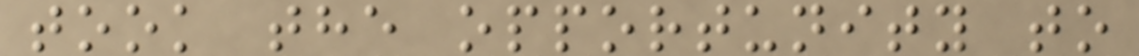took the opportunity to
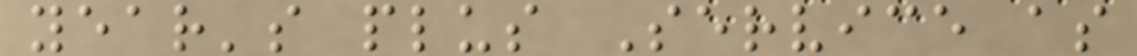year's plus Service as
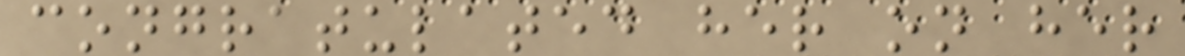congratulated her on her
